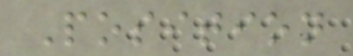Position
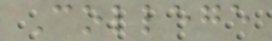College
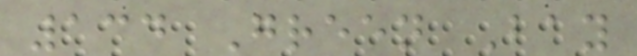134 Green Bay
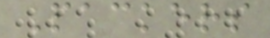Packers
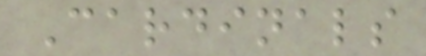Cardinals
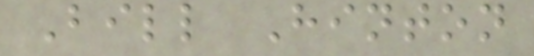Bill Hinton
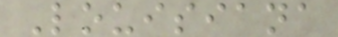Louisiana
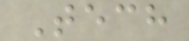Tech
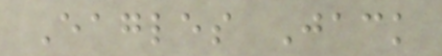Eagles Jack
